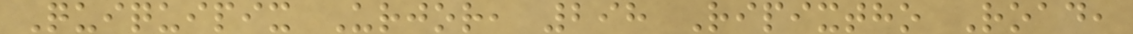Quiquipix Urjor, 298 Ripixtho Road,
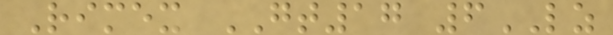Rimex GT17 6LZ
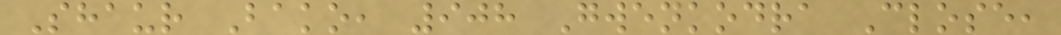Shaur Bako, 908 Gwenkodra Close,
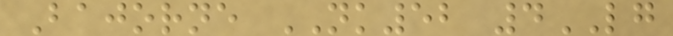Bajorne NK52 4LG
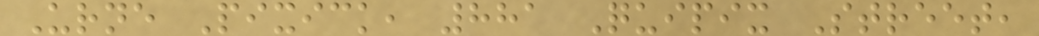Urne Pixick, 881 Quipix Street,
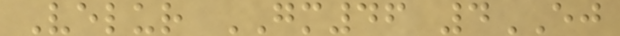Velur GM46 4EJ
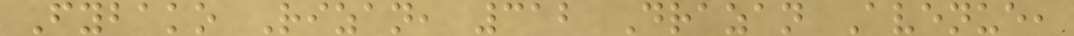Fybako Rizan, 312 Drazan Avenue,
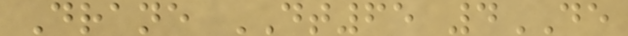Drane DT65 4DE
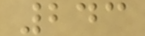243
